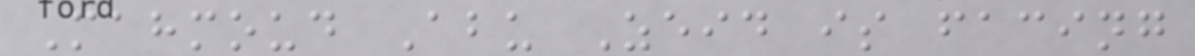Mahmoud Abu Zeid is facing
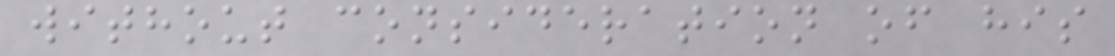without consideration of his
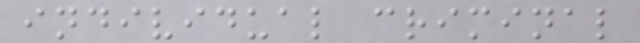individual criminal
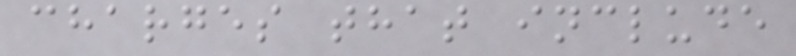charges that include
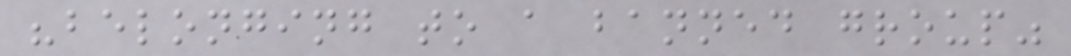"belonging to a banned group"
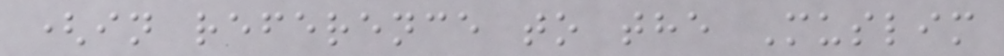(in reference to the Muslim
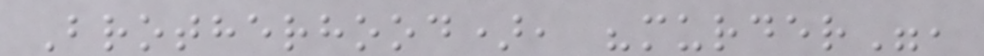Brotherhood), "murder",
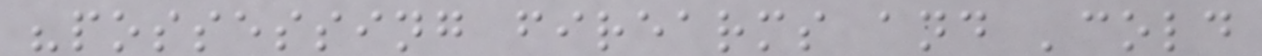"possessing firearms and 'cold
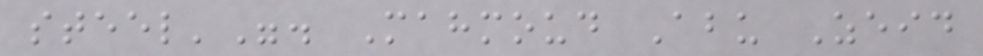steel'". Mahmoud Abu Zeid
